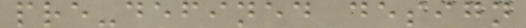pre-defined design
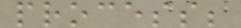process;
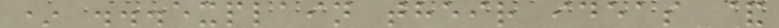* ...explain their ideas &
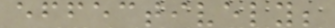effectively;
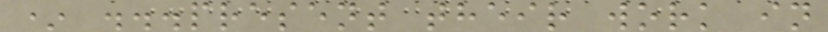* ...present their work in
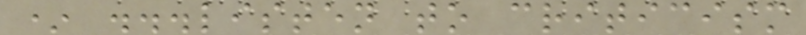* ...listen to criticism
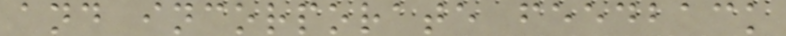and incorporate feedback
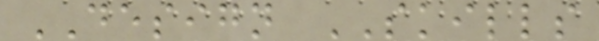DESIGN SKILLS
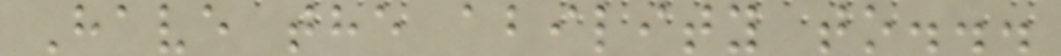Have the ability to...
